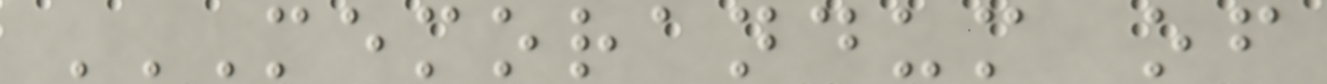MEMORANDUM OF
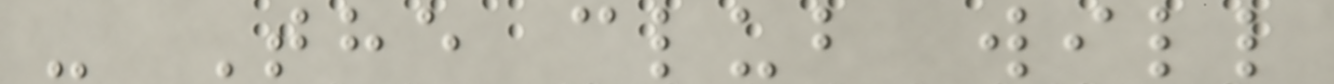- The club will
